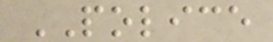POLICE
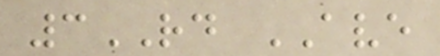3RD AVE
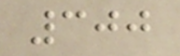300
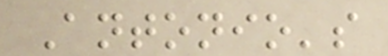Antonio's
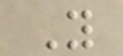Y
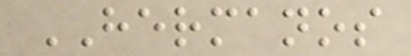HERMANOS
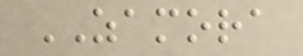ZAMORA
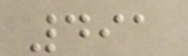491
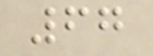67
